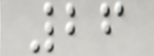26
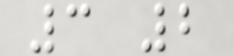3 2
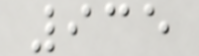935
